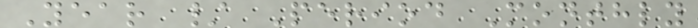Year / Period Monthly
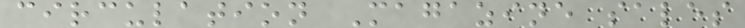circulation Magazine sales
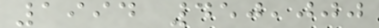1994 450,000
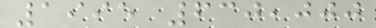1995 630,000
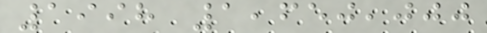1998 1,650,000
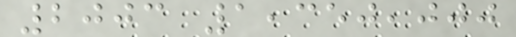2003 1,350,000
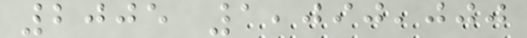2005 1,090,000
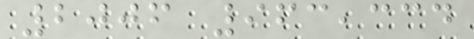2006 963,334
